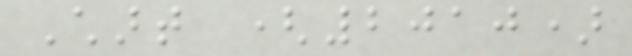Chart (2010)
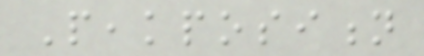Peakposition
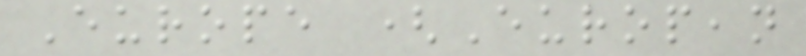Europe (European
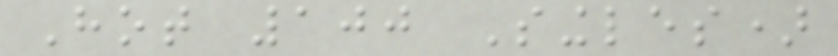Hot 100 Singles)
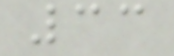33
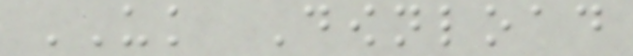UK Download
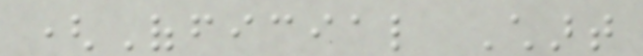(Official Chart
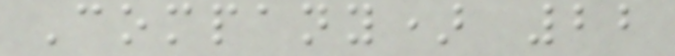Company) 22
